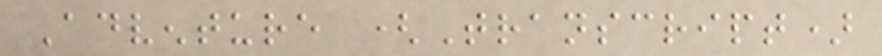Adventure (Transcript)
